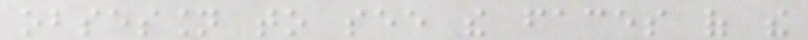obsession to see the faces of the
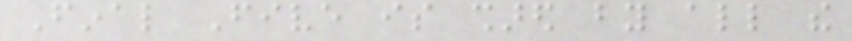Final Five is shared by all the
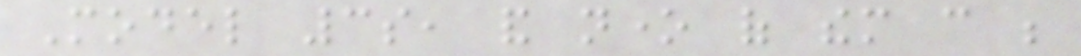Model 3s, and none of them can be
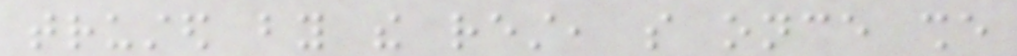trusted by the rest, so once she
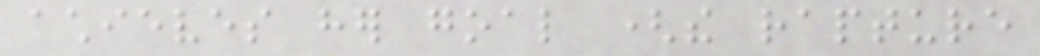achieves her goal (the rapture
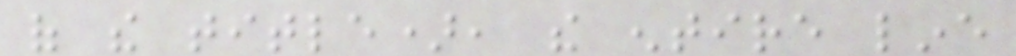of the title), the entire line
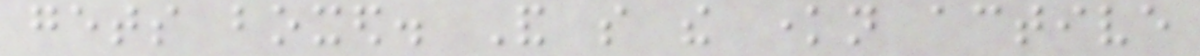gets boxed. And so the known active
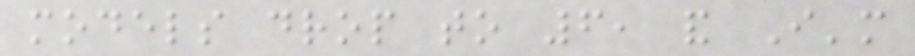models drop to 6, and I'm
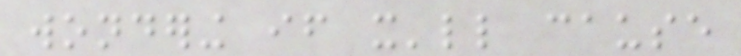wondering if it'll cause
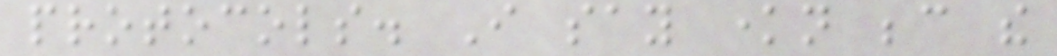protocols. I say known because the
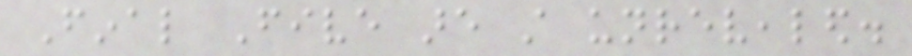Final Five are still unrevealed.
